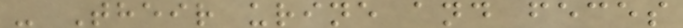- Their urine and feces
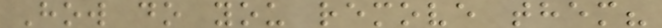How do you remove them?
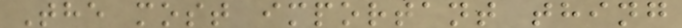The most important thing
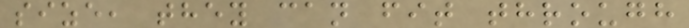size, they can fit through
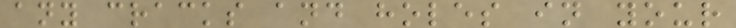any cracks and holes in your
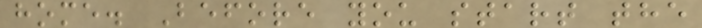home. Before you start the
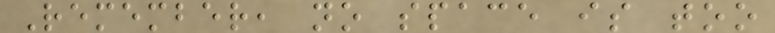Remember, no space is too
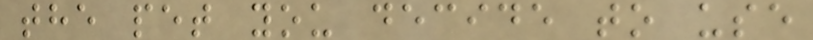the pet you decide to use
